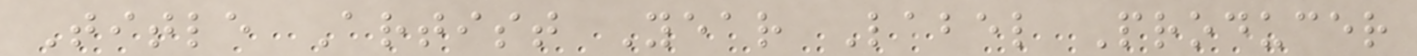Title Artist Year Label Producer
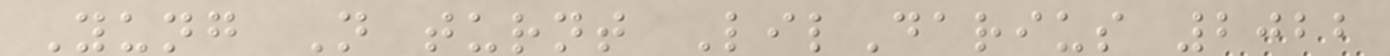Yung N turnt LilDarius 2022
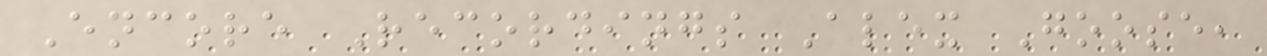Encore Recordings Alex Goose,
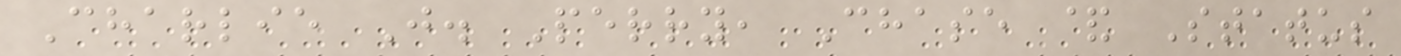Charlie J. Perry, Chase & Status
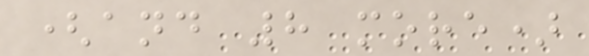(and 8 more)
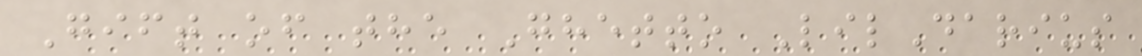Gift of the Ghetto LilDarius
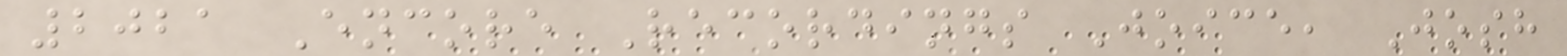2021 Encore Recordings Joice, Josh
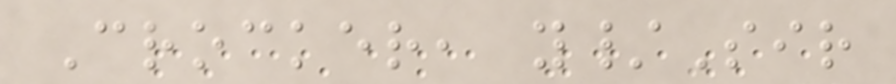Crocker, y/Sir
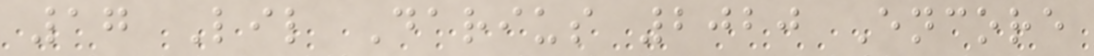17 Lil Darius 2020 Encore
